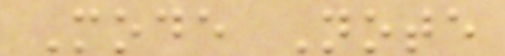Mode Note
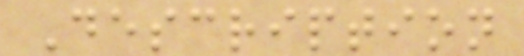Description
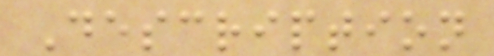Description
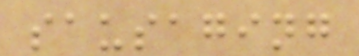sausaging
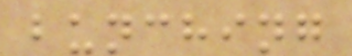bunching
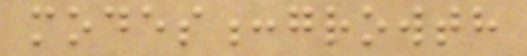modes:growth
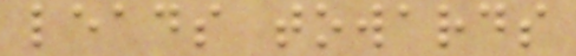leads towards
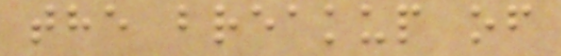the breakup of
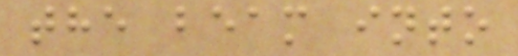the beam into
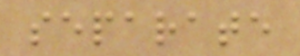separate
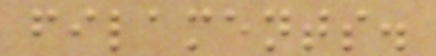filaments.
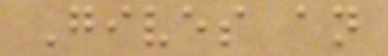Gives an
